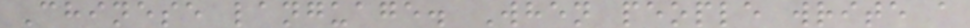Chinese language. When people write a
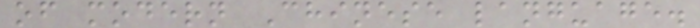of modern Chinese language.
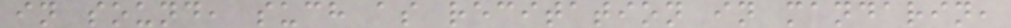in sound, such as recitation in mandarin,
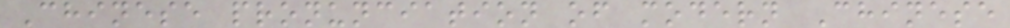Chinese pronunciation of modern Chinese
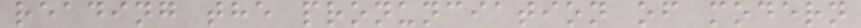reading the pronunciation of modern
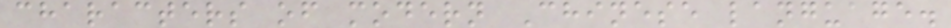characters of modern Chinese language.
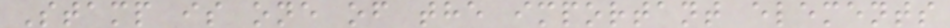Stamp is one of the important elements
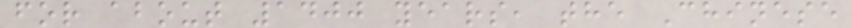for about 1400 years, the Chinese
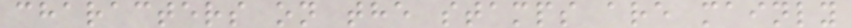characters on the stamps are mainly
